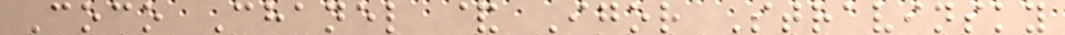Coco Chanel & Igor Stravinsky
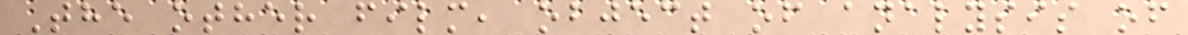The other film, object of analysis of
